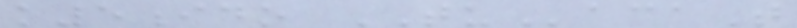k5ido TUacaT
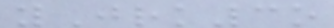yJrk3o
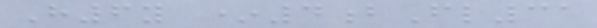H6y *4bFl31
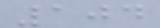104
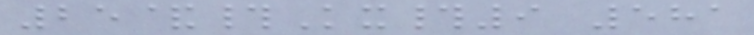25&#Kx#9 581
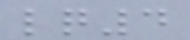lq4
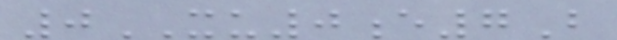0XU0e7B
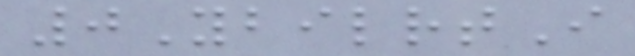0YbilrtI
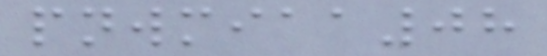pnwmiaa08
